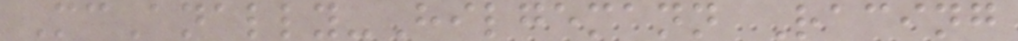McAnally-Hilgemann Racing
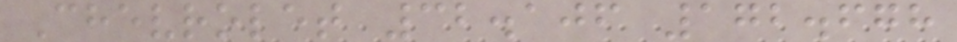Chevrolet 32.106 172.678
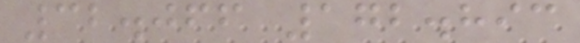32.066 172.893
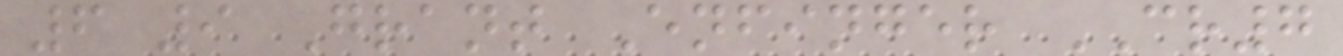6 9 Grant Enfinger CR7
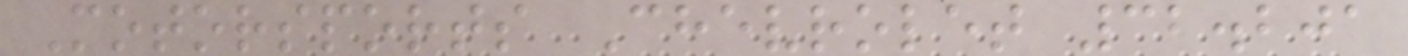Motorsports Chevrolet 32.201
